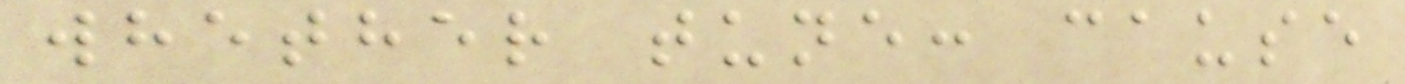whether tune: cause
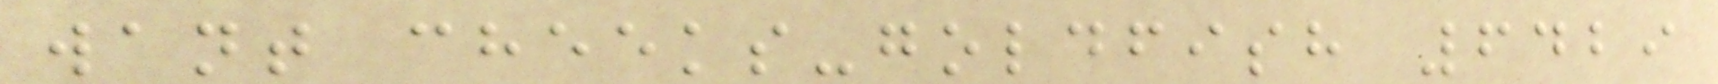want cheeks-goldfish 6429
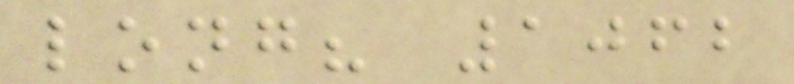long? 1062
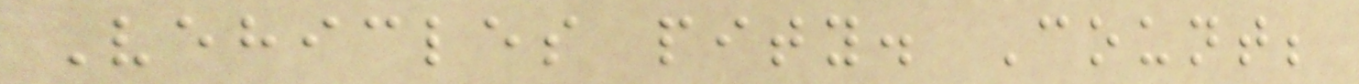Vehicles pity. Count;
